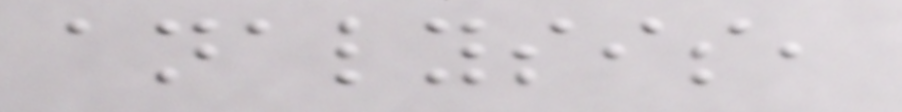analysis,
